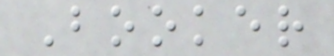Booker
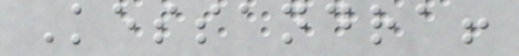Kessandra!
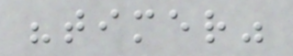"timer"
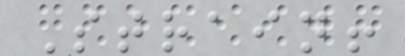Strain!
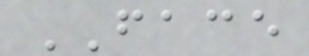FACE
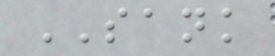SANK
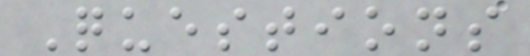Questions
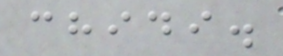chidi.
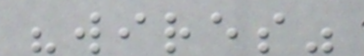"wires"
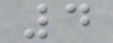4
